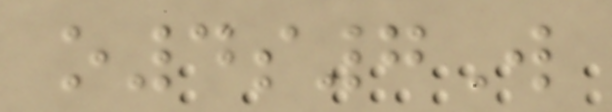o4s7W
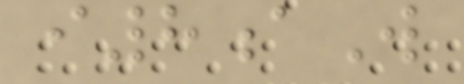i8aW
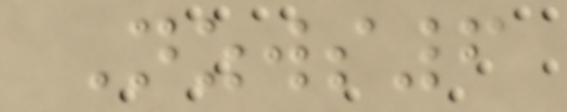Nzws6
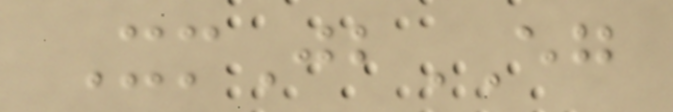XmJbEG
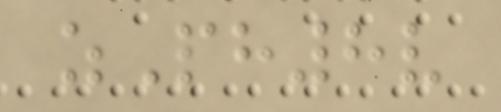zPh8v
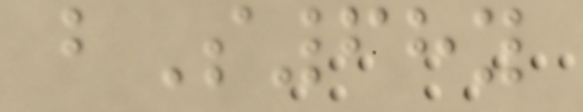bS68y
